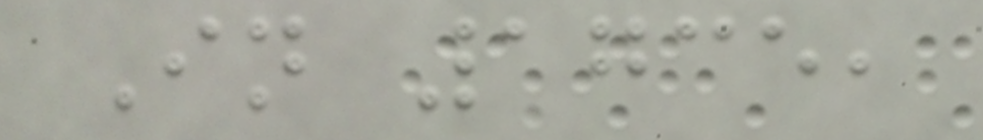In 1735,
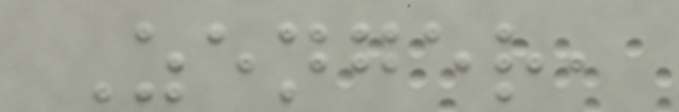Zenger,
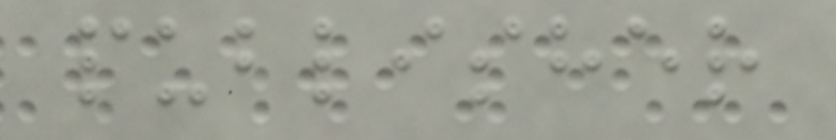publisher
